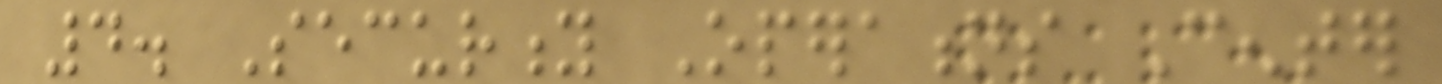4. Security Operations Center
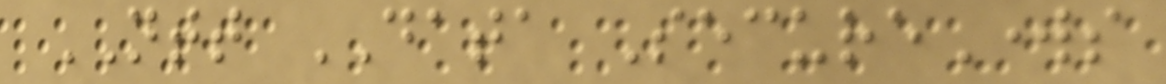NTT DATA SecureWorks
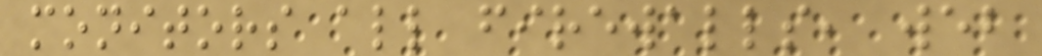monitors all firewalls, web
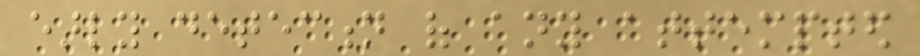early detection of any attempted
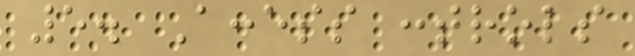5. Access controls
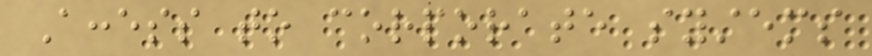Access to corporate systems
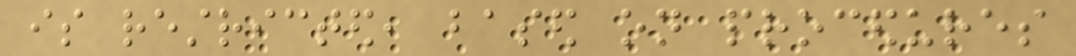is restricted, based on procedures
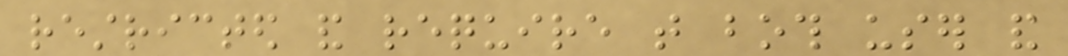restricted and require that both user and
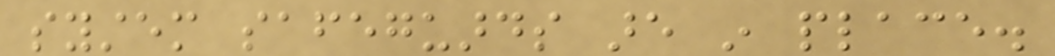system safeguards are in place.
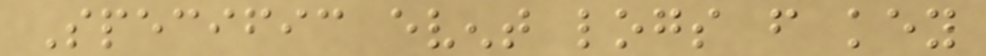Specific event logs from key
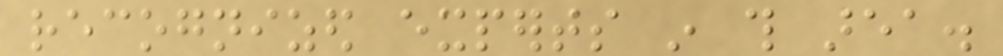recognized experts in this area.
